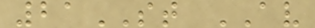21ST AV
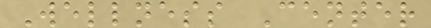Wellness Center
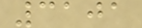3101
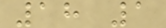18 1
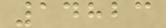14823
